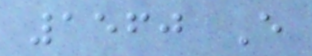1560 E
